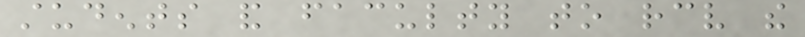students and faculty to receive the
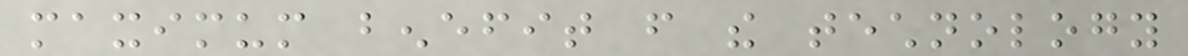maximum benefit from the technology
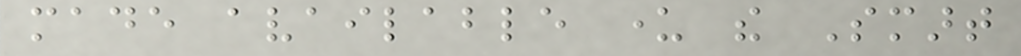made available under the Smart
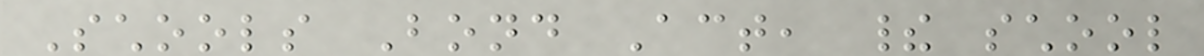Schools Bond Act, their school
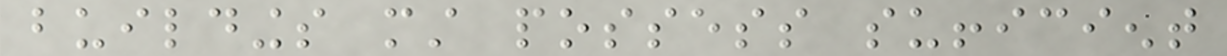buildings must possess sufficient
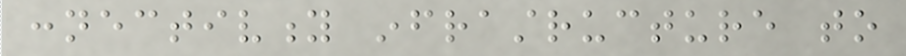connectivity infrastructure to
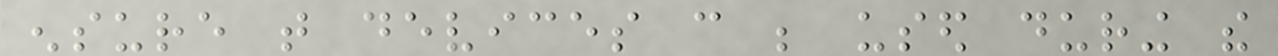ensure that devices can be used during the
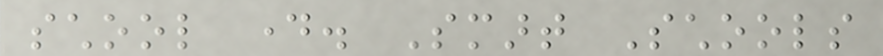school day. Smart Schools
